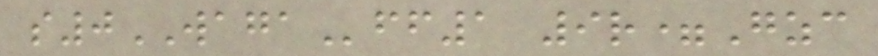s0WAGAff1 9r=Gzc
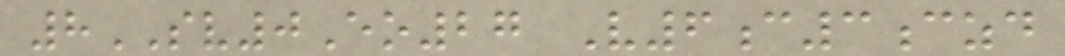8SV0Eo27 V6c3czd
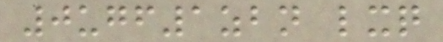0ugf1zbn lxq
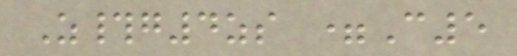Z#g4zs =C5
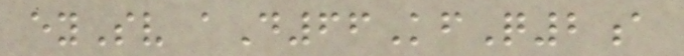eySv aD66KfQ2a
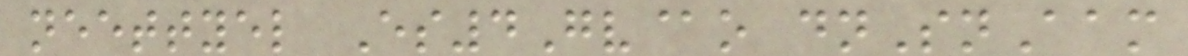neettyel Es4Gv@o dnSnAam
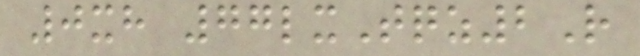0xh 77lxTqz2R
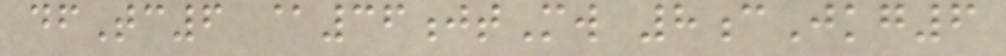dfTc6 @36jtMw 8cJkg6
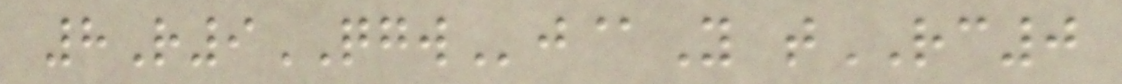8R9QGWj@Y tRC0
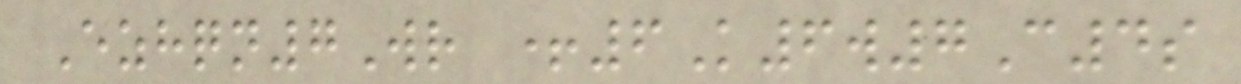Ezhqn7Wr +6K6w7C4s
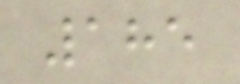185
